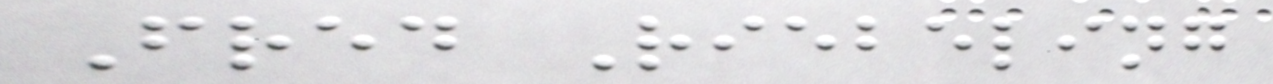Fred Riebeling
